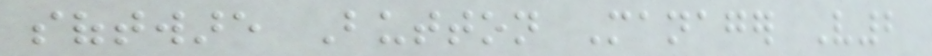software Button Manager V2
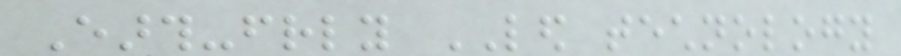Earth-friendly LED technology
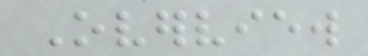Overview
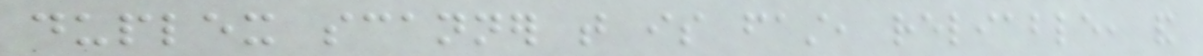duplex scanner that is fast, reliable, and
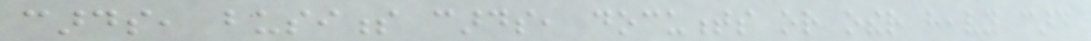cards, business cards, documents or other heavy card
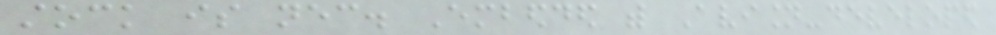stock is necessary. Embedded with Avision-developed
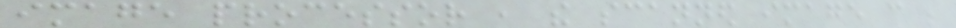image processor , the scanned image can be
